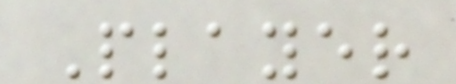Player
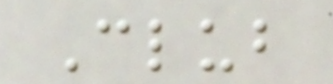Club
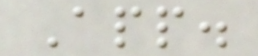App.
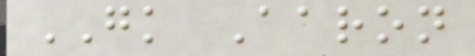GK Aaron
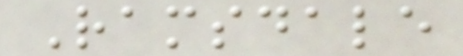Ramsdale
